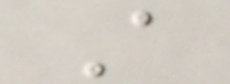A
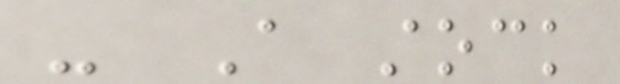- A stock
